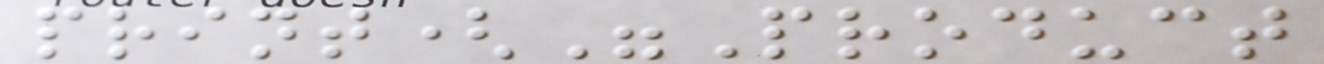print("Product
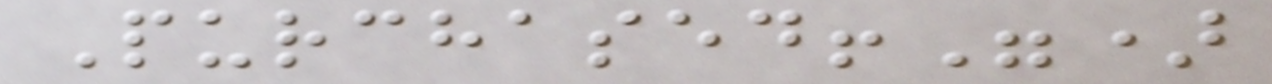Purchased!")
